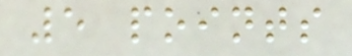5 points
